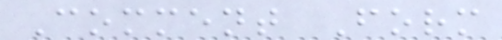Comment Form
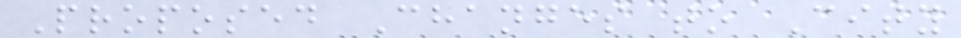Proposed Changes to City
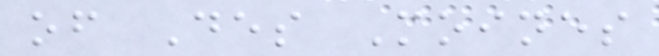of Des Moines
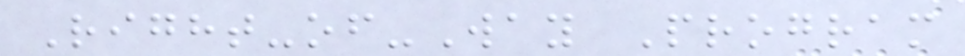Right-of-Way Program
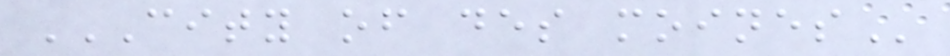CITY OF DES MOINES
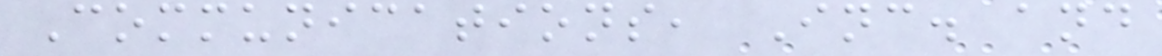Communications, Inc. and
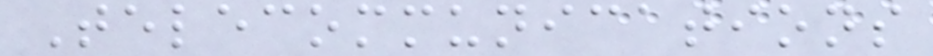Telecommunications
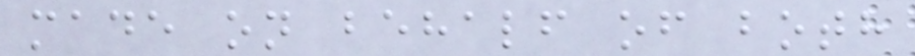made on behalf of both
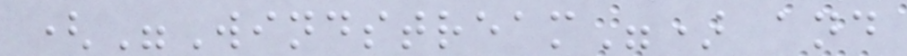("Windstream") and
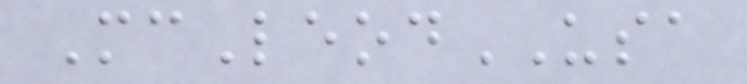McLeodUSA
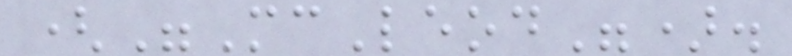("McLeod").
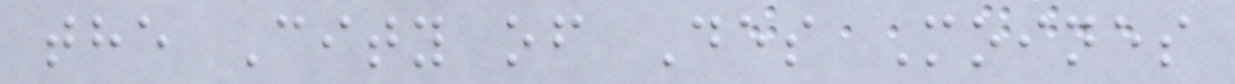the City of Des Moines
